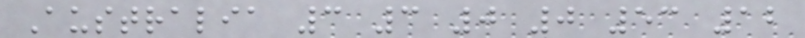Australia 3 3 0 0 53 12
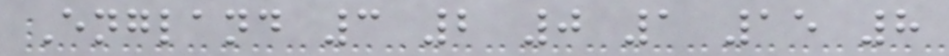England 3 2 0 1 15 8
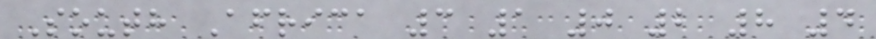South Africa 3 1 0 2 8 4
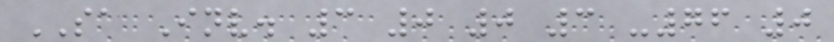SA Inv. 3 0 0 3 -76 0
